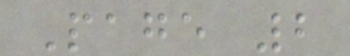Page 2
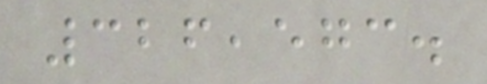326,573.
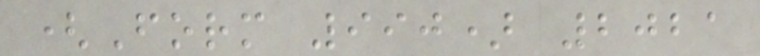(Form 990) 2021
